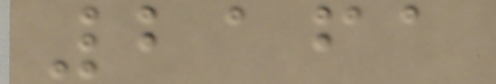2161
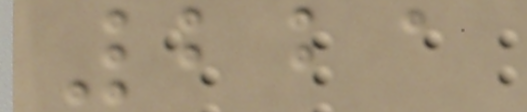221
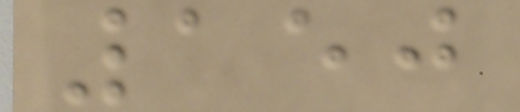150
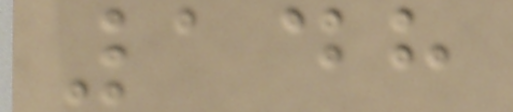148
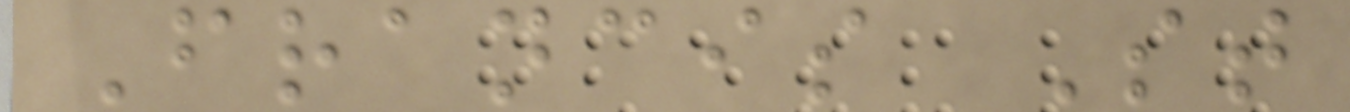Francis St
